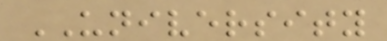UNIVERSITY
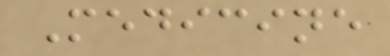Medicine
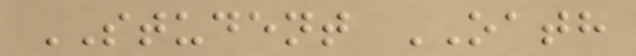STUDENT OATH
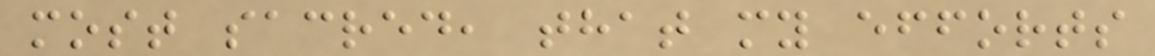most sacred, that my efforts
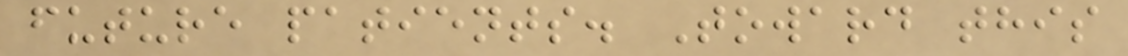future patients. Toward this
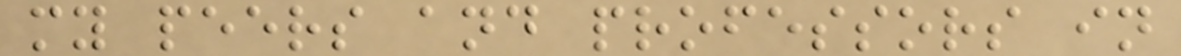my peers and professors in
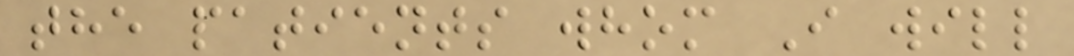the patients whom I will
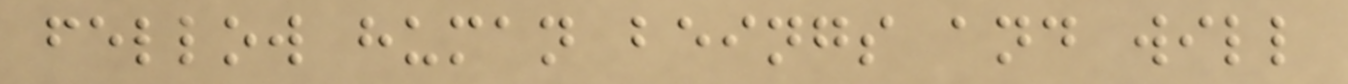fellow human beings and will
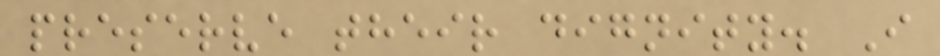preserve their dignity. I
